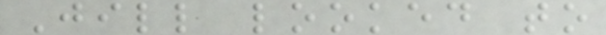Jill looked to
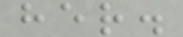her.
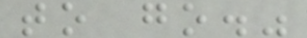to go."
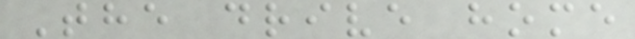The drive home
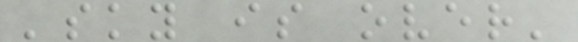'sky is over'
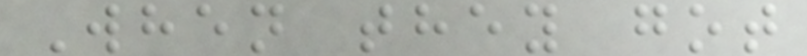When they got
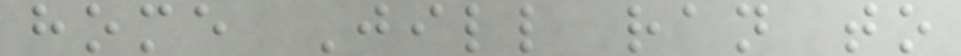home Jill ran to
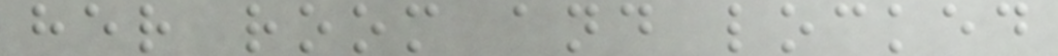her room and locked
